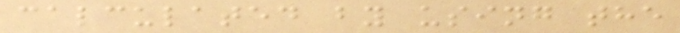calculated by using the
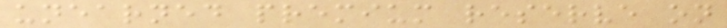unearned premium reserve on
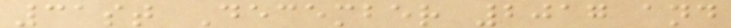31st December 2017 and
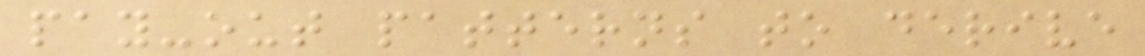pay-out patterns to derive
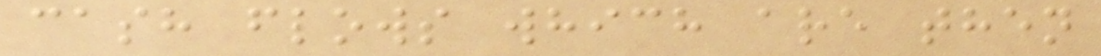cash flows which are then
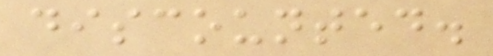discounted.
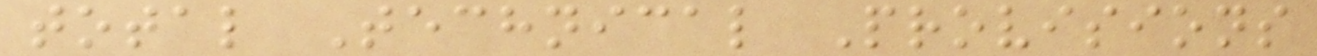total Technical Provisions
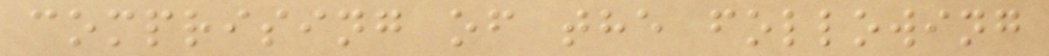comprising of the following
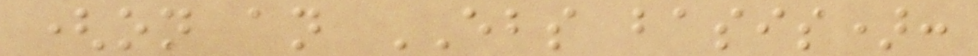(on an EBS basis):
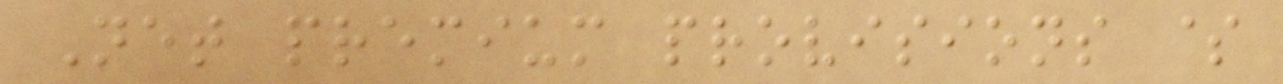Net premium provisions $
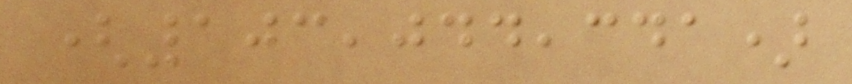(103,044,341)
